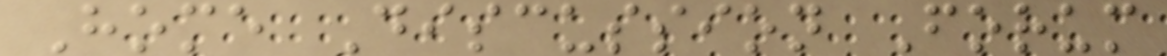Home Discussion Forum
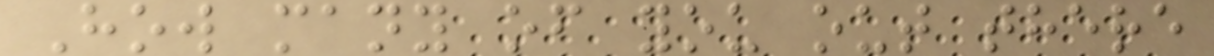How many of you out there
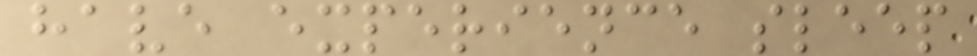have experience sleep
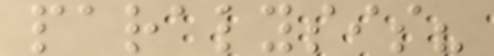paralysis?
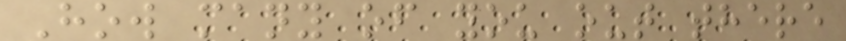How many of you out there
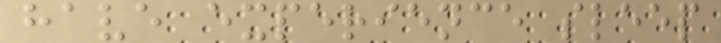have experience sleep
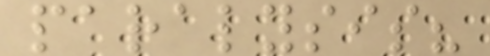paralysis?
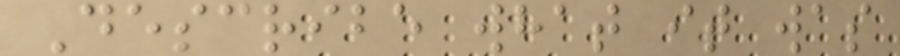Describe what it was
